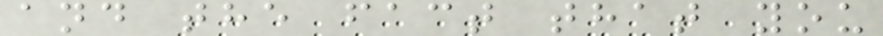and the fact that you
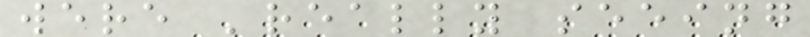were 'really seeing
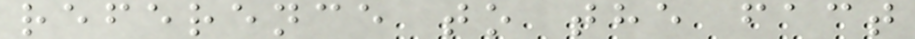reference to the fact
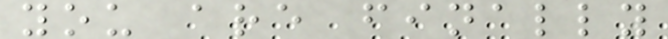you are finally
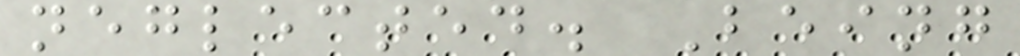neglected. Being
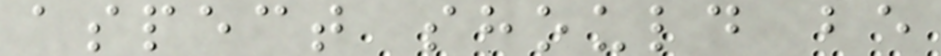aspect should be
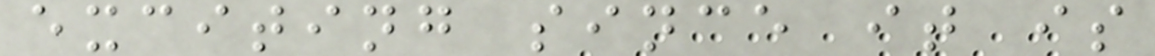exciting since it is
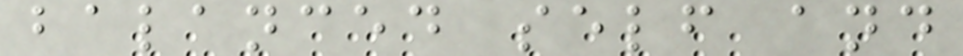balanced self and
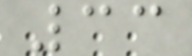33
